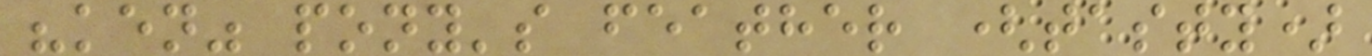"ken" pony's feather (tasty)
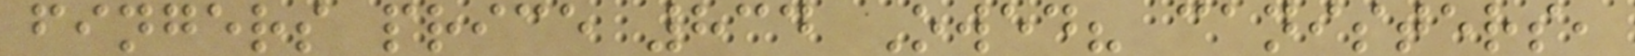fingers price 834 Owed? canisters,
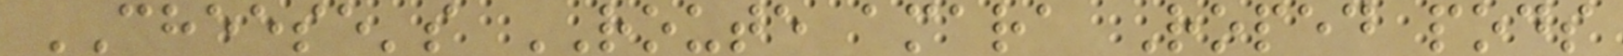CHEESE's ROUTE amara Roped pods
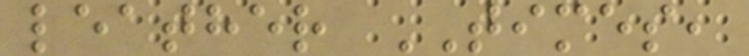leather TIMES,
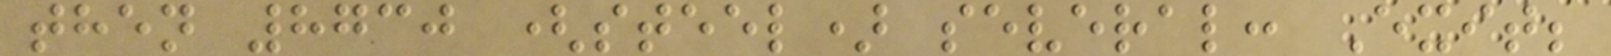then 8730 (steel) several: Exit;
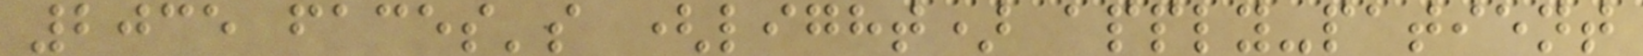2035 faces's (light) apply-patient
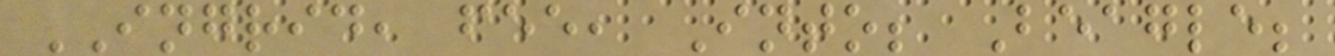INGRID, fee, Into; Beagle;
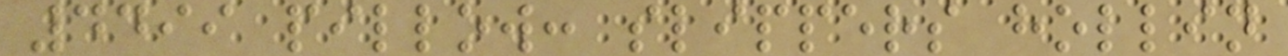4499 pillow: slippers hollin
